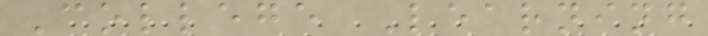College Learning
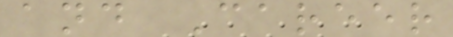and Career
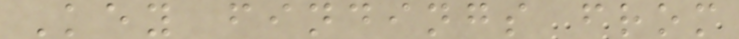Key findings from
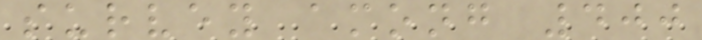survey among 400
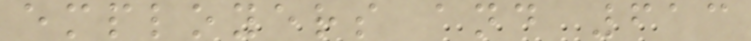employers and 613
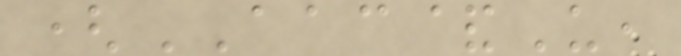(AAC&U,
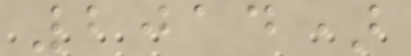2014)
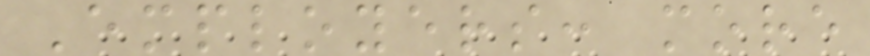Employers: more
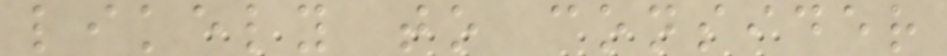likely to consider
